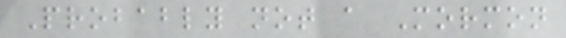Probably not a Mormon
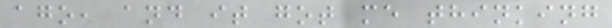ago, and it got me thinking
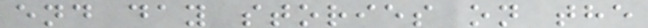end day stories on the
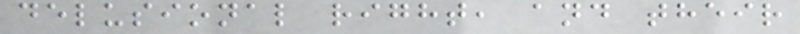delusional right, and their
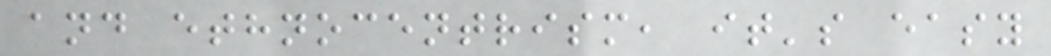and ethnocentrism, it's easy
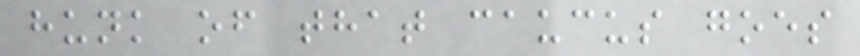hunk of that caucus goes
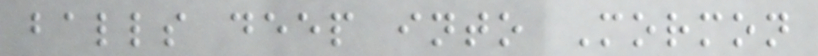balls deep into Mormon
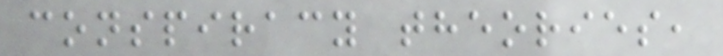conspiracy theories,
